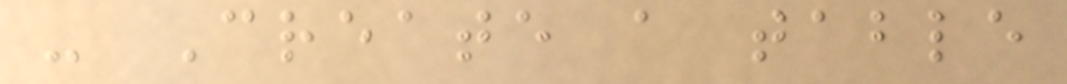- Create a table
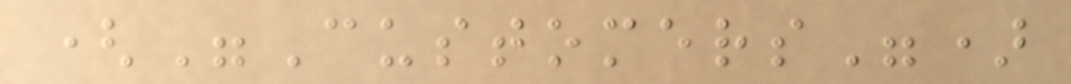("Customers")
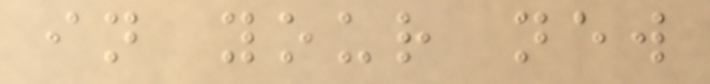in your new
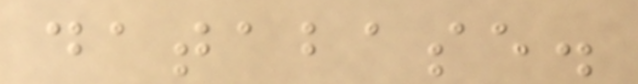database.
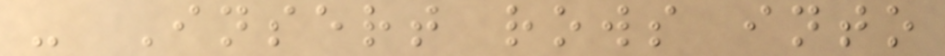- Insert rows into
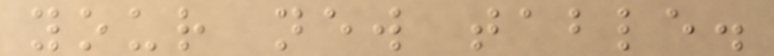your new table.
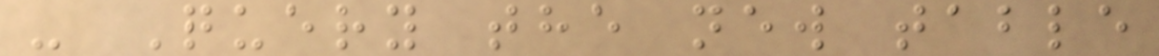- Query the new table
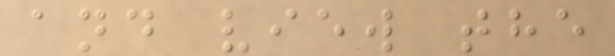and view the
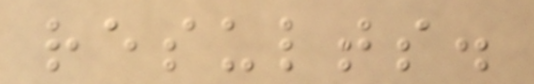results.
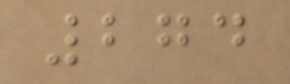274
